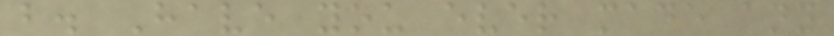b. Have you ever made any
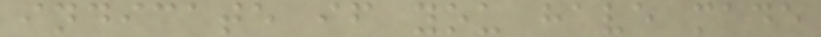indicate if you have made
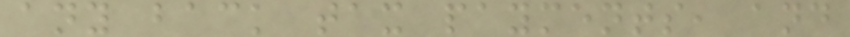any back tax payments, and
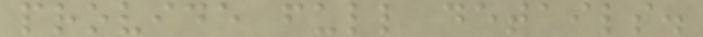provide full details.
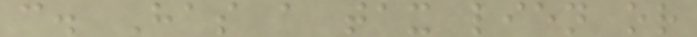c. Has a tax lien or
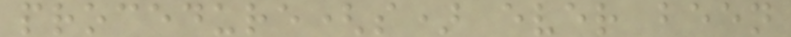procedure(s) ever been
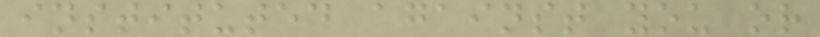instituted against you or
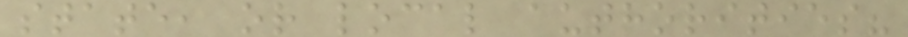state, or local authorities?
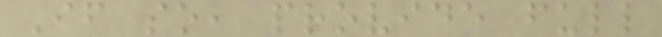If so, provide full
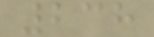238
